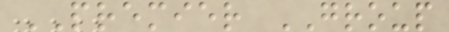PREMIER GROUP
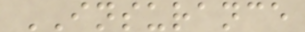INSURANCE
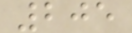205
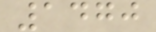1470
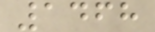1468
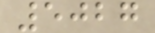5027
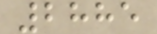2885
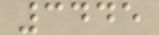3445
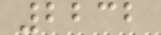2232
